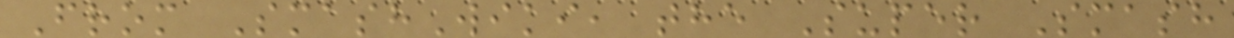From SmashWiki, the Super Smash
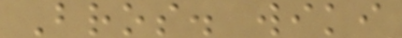Bros. wiki
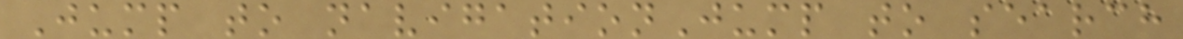Jump to navigationJump to search
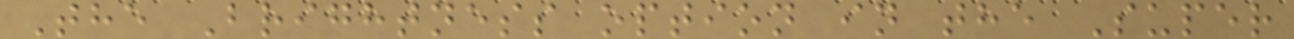The Brightness option in the Super
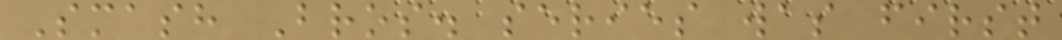Smash Bros. series was first
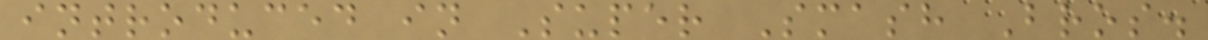introduced in Super Smash Bros.
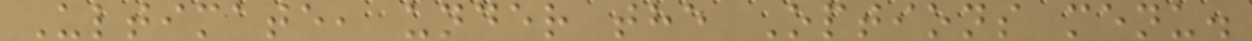Ultimate, under the Options menu.
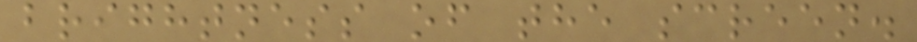brightness of the screen.
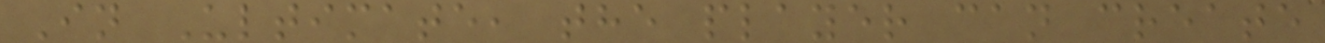In Ultimate, the player can create
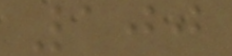100
